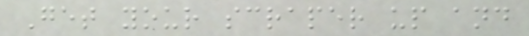Get your scraper up and
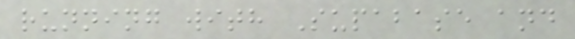running with Supabase and
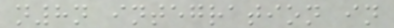n8n integration in
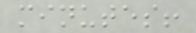minutes!
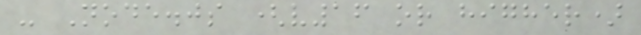- Node.js (v16 or higher)
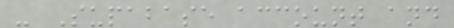- Supabase account and
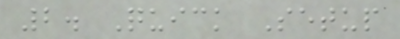2. Quick Setup
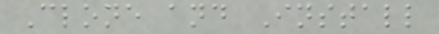Clone and Install
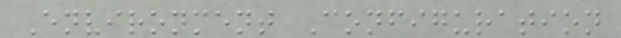Environment Configuration
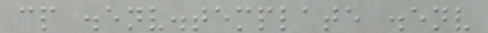cp .env.template .env
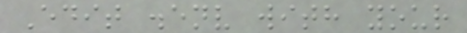Edit .env with your
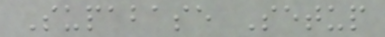Supabase Setup
